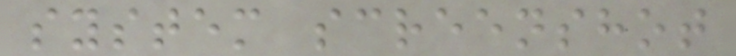system screenshot
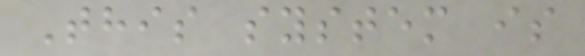This system is
